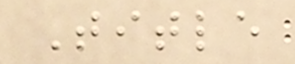Title
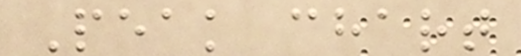Peak chart
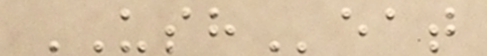USHeat
